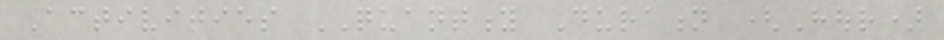Activities QUANTITY Duration (Hour)
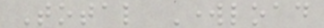Total Workload
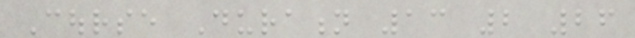Course Duration 13 2 26
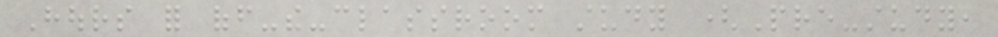Hours for off-the-classroom study (Pre-study,
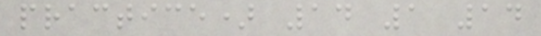practice) 14 1 14
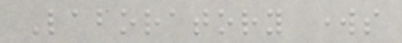Laboratory works
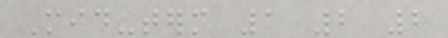Mid-term 1 2 2
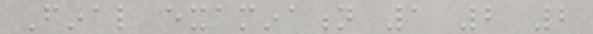Final examination 1 2 2
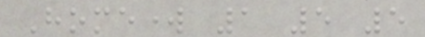Homework 1 5 5
